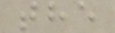the
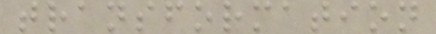transformation
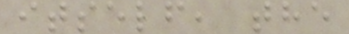itself, the
